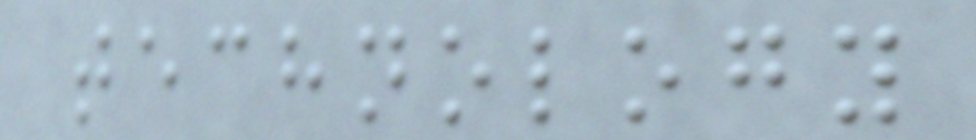technology
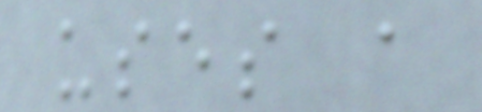uses a
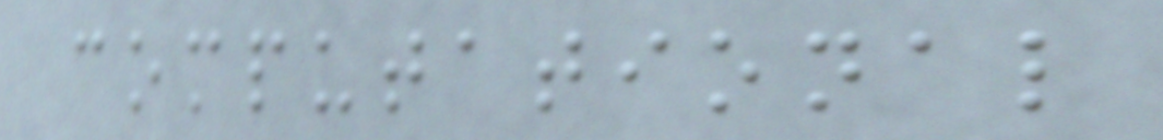computational
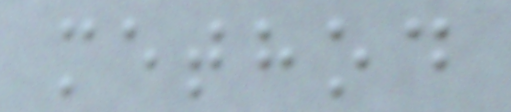method
